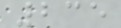235
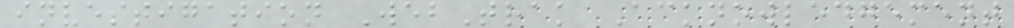investigation WebTrak Acknowledgement
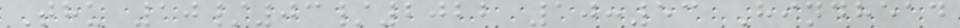Thu 10/03/2022 10:53 Hindhead
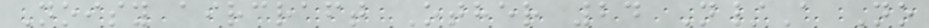Noisy aircraft Other 24 N/A No
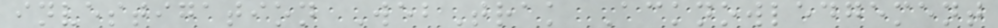investigation WebTrak Acknowledgement
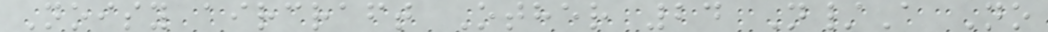Noisy aircraft Other 24 N/A No
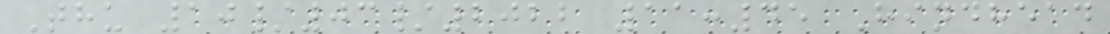Thu 10/03/2022 11:45 Hindhead
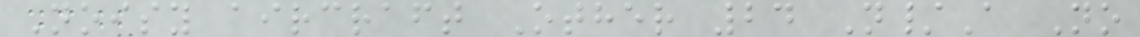Noisy aircraft Other 24 N/A No
